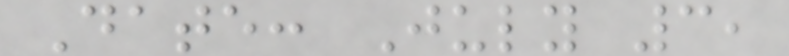Date: July 3,
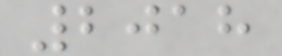2018
